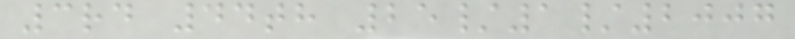3rd 44th 25/1/2007
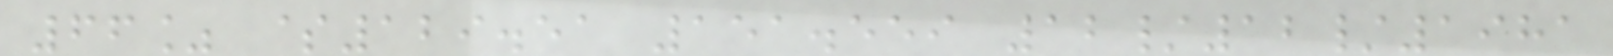66% $129.51 151.559 12/12/1981
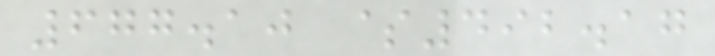677.10 $492.17
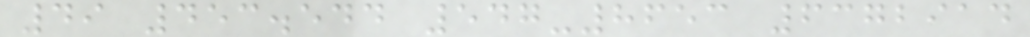49 453.544 547-8653 6372914
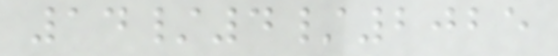14/4/2025
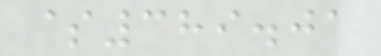$389.01
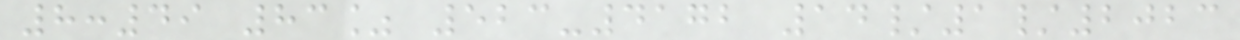8:49 83% 523-4172 14/1/2023
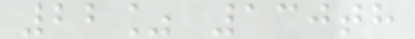22% 130th
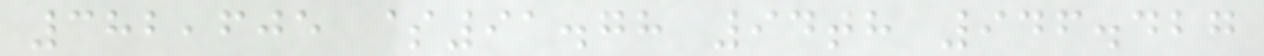382,605 $91.78 94th 946.427
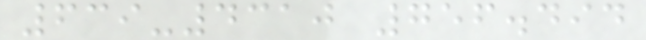639-4310 756.494
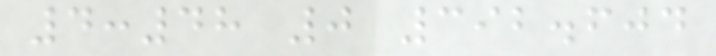4:48 0 392.604
